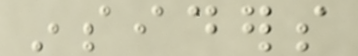insiders
